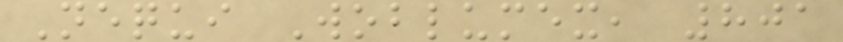Nequi Woblumex, 801
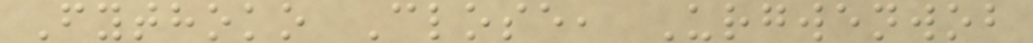Fythoko Close, Urgwenwob
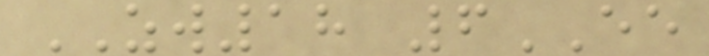ZW18 6EE
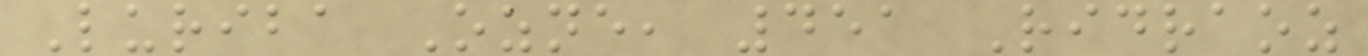Luriba Ozne, 451 Ridraoz
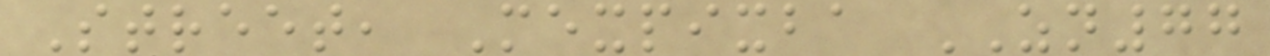Street, Mexpixba ZN77
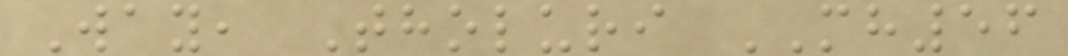Way, Tholuri MH56
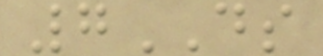7DS
